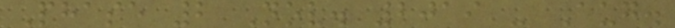Phase 2 Nov. 2019 - Aug.
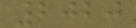2020
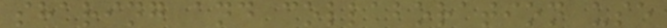sharing and collaboration use
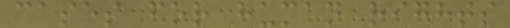cases for human rights
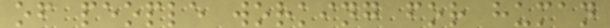of people working for human
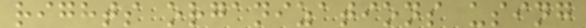rights organizations using
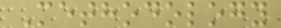Methodology
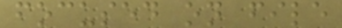focused on file
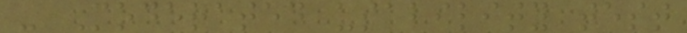- Moderated usability test
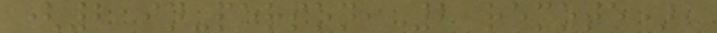(2 in-person, 2 remote),
